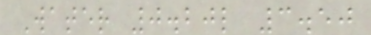Water 0.20l 3.50
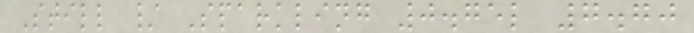Still / Sparkling 0.75l 7.70
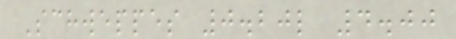Schweppes 0.20l 4.00
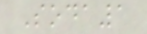Soda1
